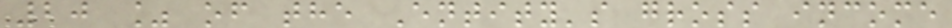20 % of the Entity's gross income
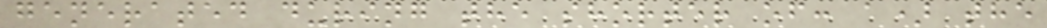generated during the shorter of: a) the
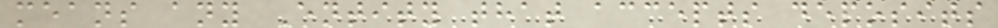means any Entity that accepts deposits
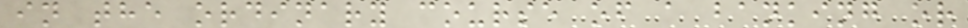in the ordinary course of a banking or
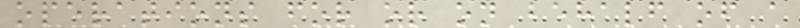operations for or on behalf of a
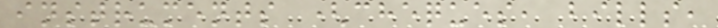instruments (cheques, bills,
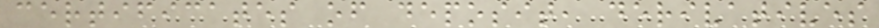certificates of deposit, derivatives
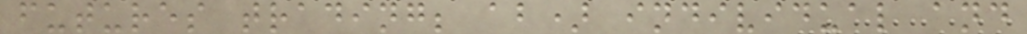futures trading; ab) individual and
